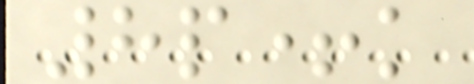8p+k
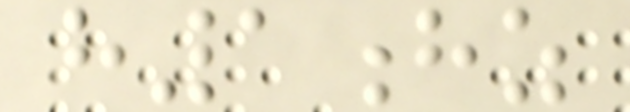h1hz
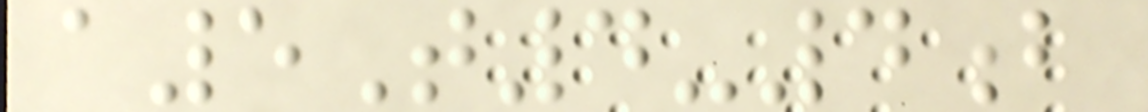a5T4-4b
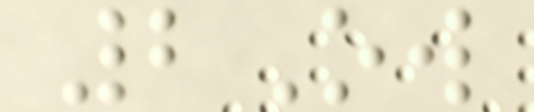2Ow
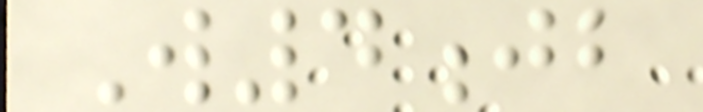W4jb
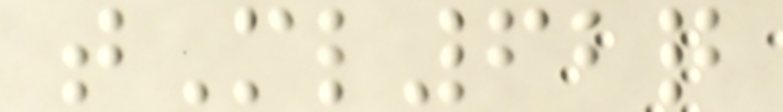tMl62q
